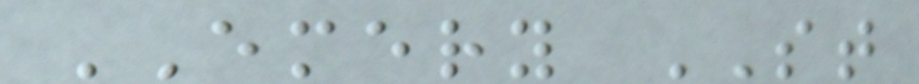EMERY ST
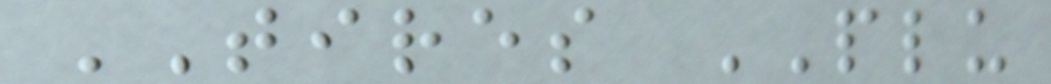TIRES PLU
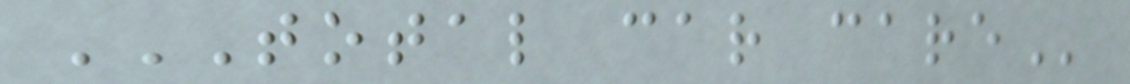TOTAL CAR CARE
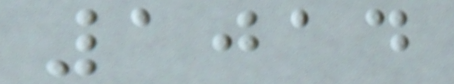1014
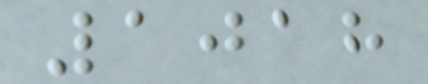1018
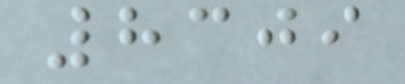8309
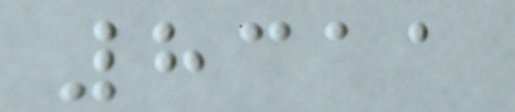8311
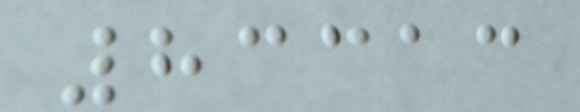83313
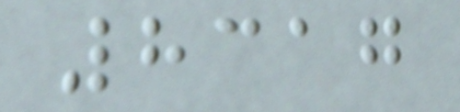8317
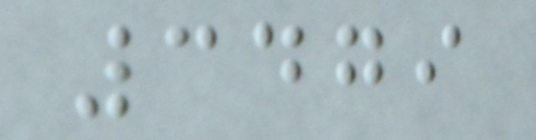3479
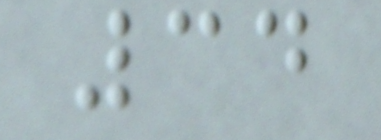34
